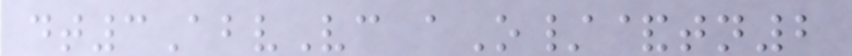dt3AbvVc aO/&tn2
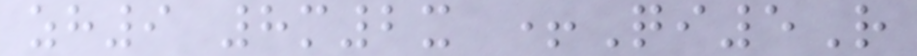zh9 8m2x +Qi5R
